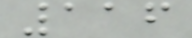116
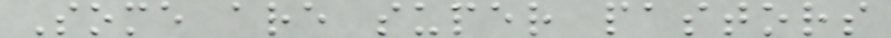Some are super pastors
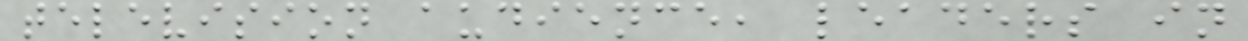television audience, leaders in
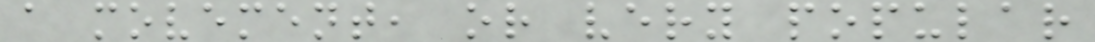a movement, or very popular
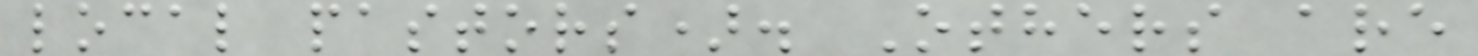local pastors). Others are
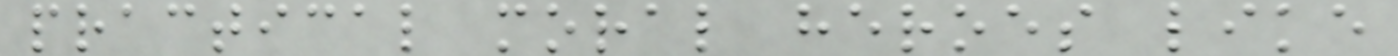practical moral heroes like
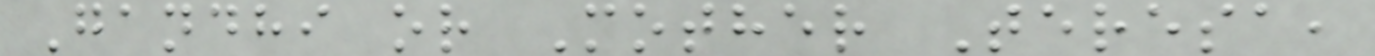Gandhi or Mother Teresa,
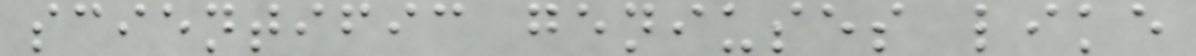scientific geniuses like
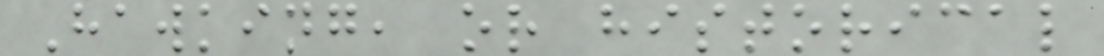Hawking, or historical
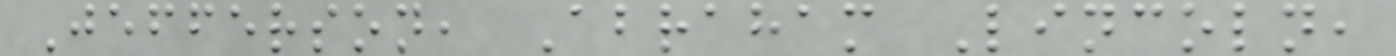Jefferson, Abraham Lincoln,
